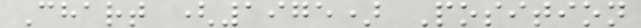Chart (1975) Position
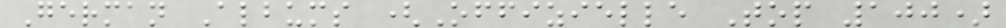German Albums (Offizielle Top 100)
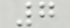7
